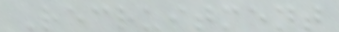Recruitment
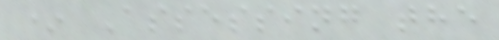* Assessing the
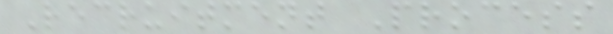Recruitment Process
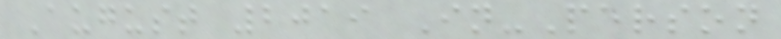August 2019 In-Person
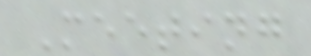Meeting
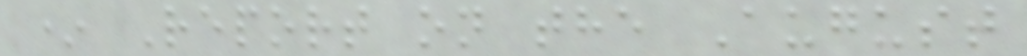* Report on the August
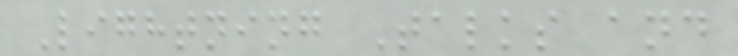Lightning Talks and
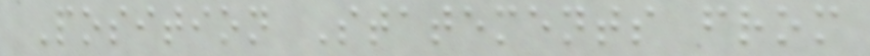Position Statements from
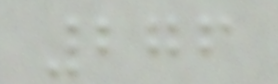276
